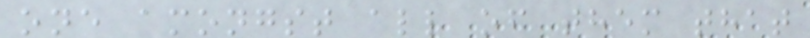one amongst all of them that
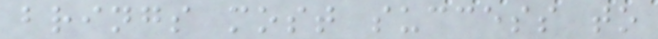brings most success to
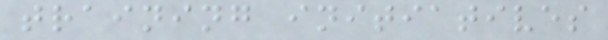training initiatives
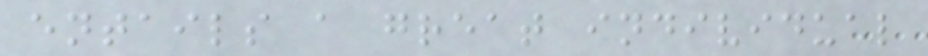entails a great individual
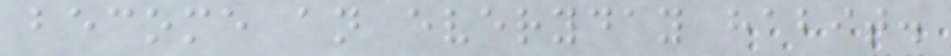become an everyday habit.
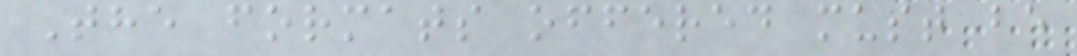The formats offered must be
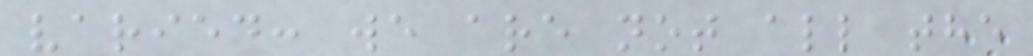varied: we are not all the
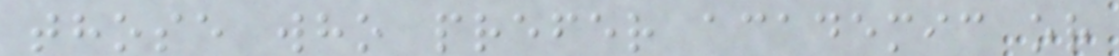those who prefer academic or
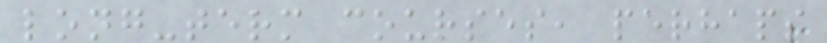long-term courses, perhaps
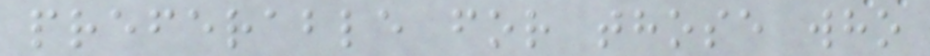preferable for those who
